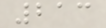213
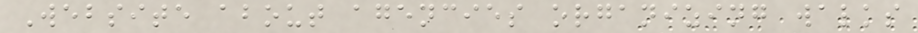Website about agencies organizing walks
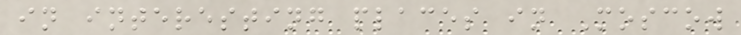in interesting places in Moscow
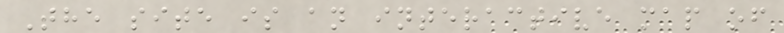The site is an interactive map of
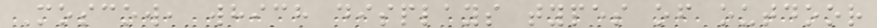Moscow, which displays types of outdoor
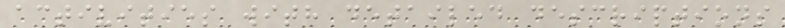activities with detailed descriptions
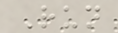Run
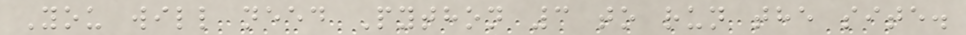You will need Python 3 to run the site.
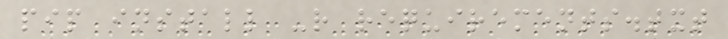pip install -r requirements.txt
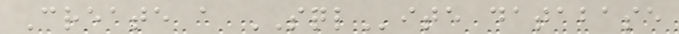Create a SQLite database
